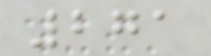271
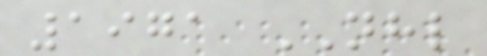1971 NHL
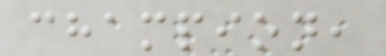champion,
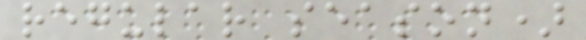regular season)
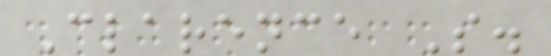Clarence S.
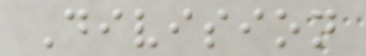Division
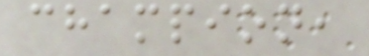champion,
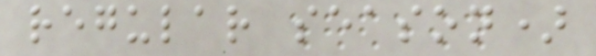regular season)
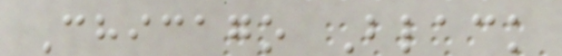Chicago Black
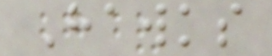Hawks
